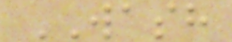WASH
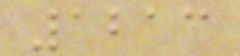1213
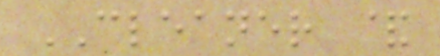CLEANER &
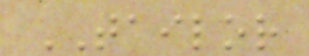TAILOR
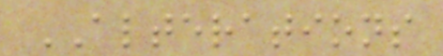ALTERATIONS
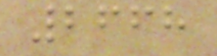2668
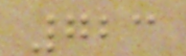723
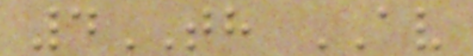4TH AV
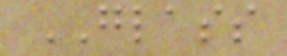GLASS
